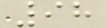98
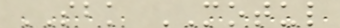SBK MOTUL
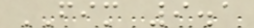FIM 9.1
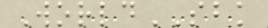WorldSBK
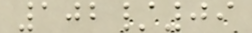102/09
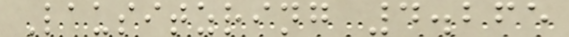Lausitzring 4.265
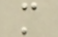m
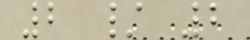2 / 2
